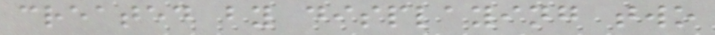created by displaying two
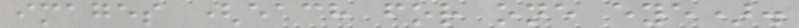images (each for one eye).
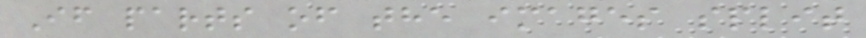If parts of the images split
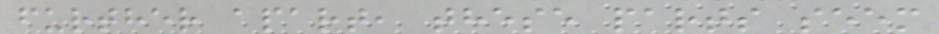further apart, these parts seem
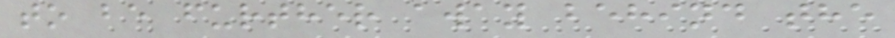to be further away behind the
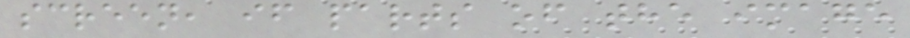screen, if parts of the image
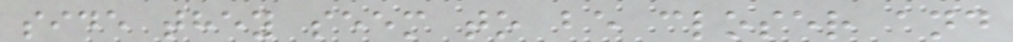side they seem to be closer and
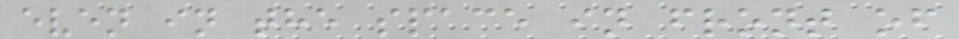even in the space in front of
